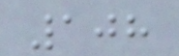108
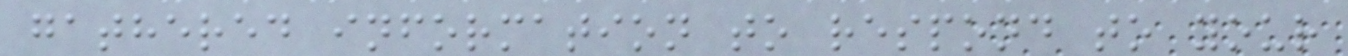gathered information to respond to your
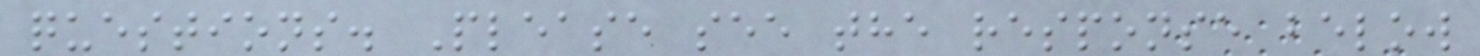questions. Please see the response below
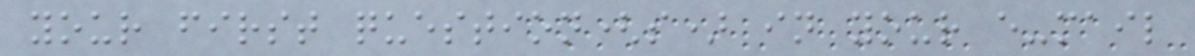your first question(s) in your e-mail
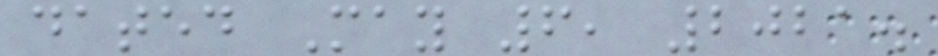dated May 6, 2021.
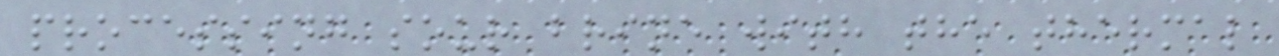processing sour brine with the thermal
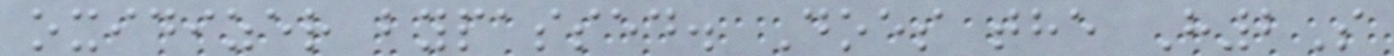oxidizer bypassed. Does the H2S
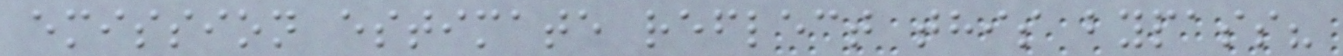emission estimate reflect this bypass?
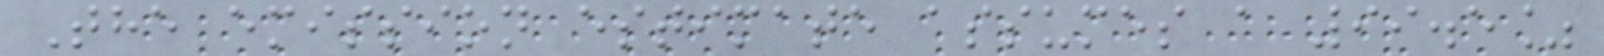The emission estimate assumes a 99.5%
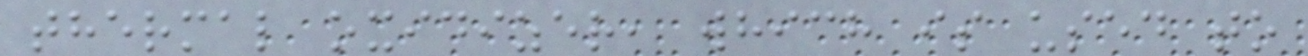thermal oxidizer, which is used to
